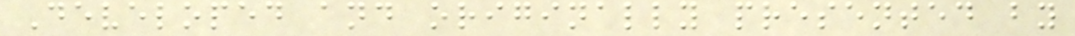Developed and originally presented by
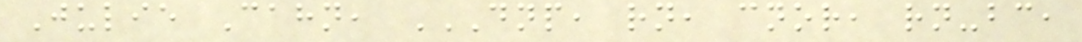Julie Cahn, DNP, RN, CNOR, RN-BC,
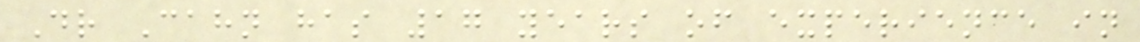Dr Cahn has 17 years of experience in
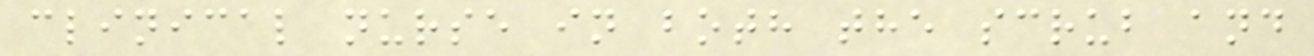clinical nurse in both the scrub and
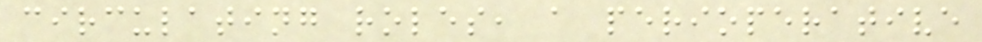circulating roles, a perioperative
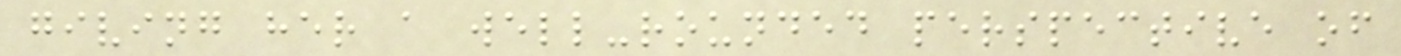giving her a well-rounded perspective of
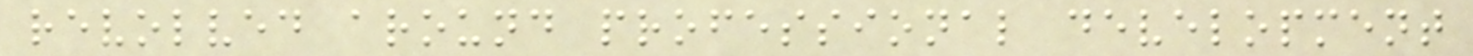revolved around professional development
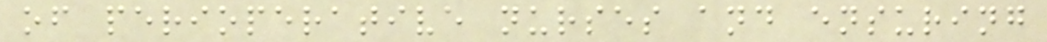of perioperative nurses and ensuring
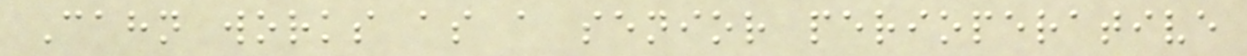Cahn works as a senior perioperative
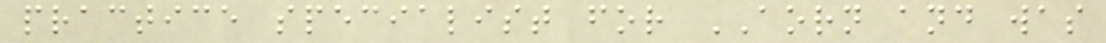practice specialist for AORN and was
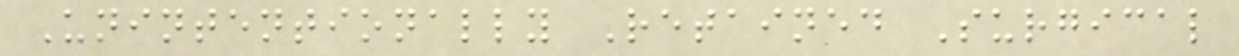Unintentionally Retained Surgical
